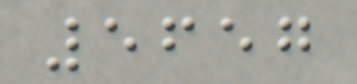5657
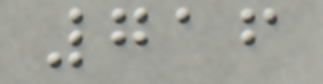716
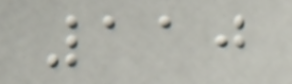110
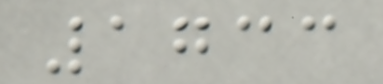1733
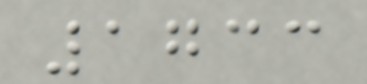1733
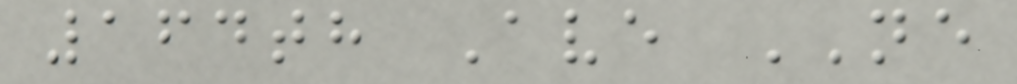164th Ave NE
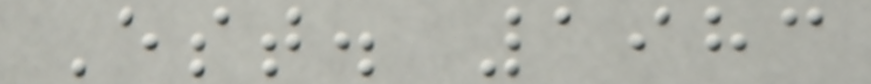Est. 1983
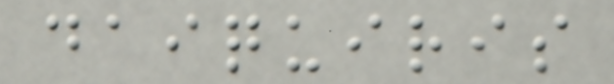daiquiris
